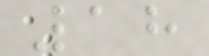18
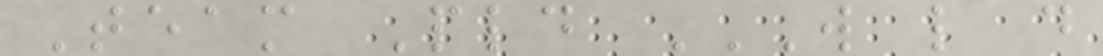Team Pld W L D
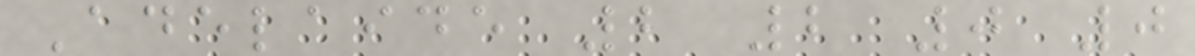Adelaide 2 2 0 0
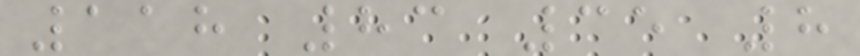118 83 35 8
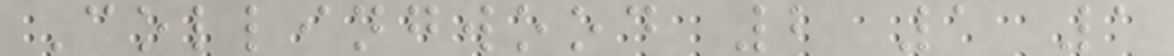Collingwood 2 1 1
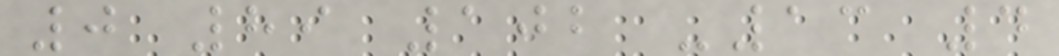0 89 102 -13 4
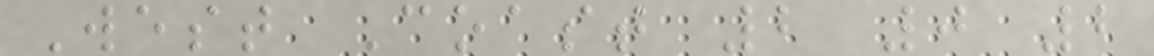West Coast 2 0 2
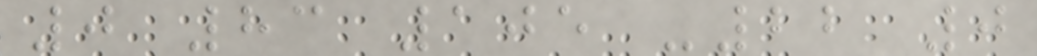0 83 105 -22 0
